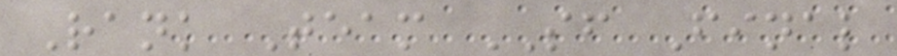Rank Team SF Final
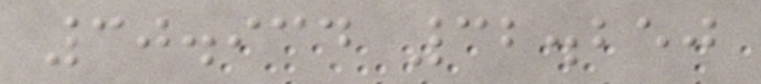30.934 32.250
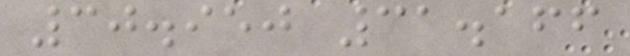30.950 31.166
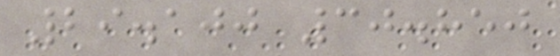29.100 30.850
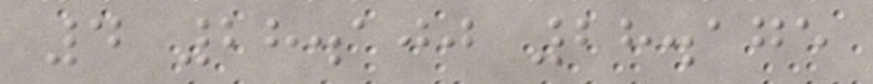4 28.100 28.175
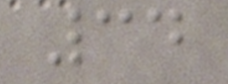34
